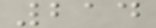214
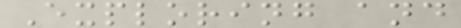Exploring and
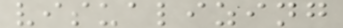visualizing
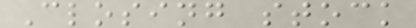Closing stock
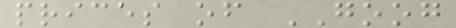prices of GOOG
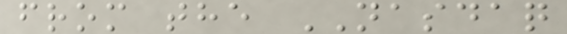from the NASDAQ
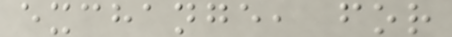exchange, for
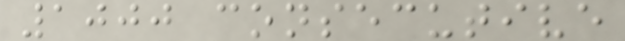1000 consecutive
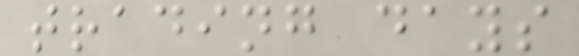trading days
